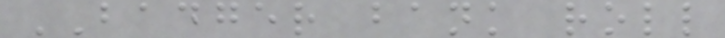BADGER bank roll
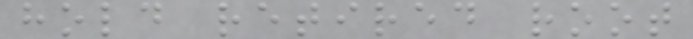hold retired root
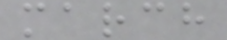march
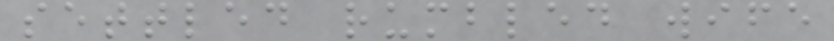settled rumbled wife
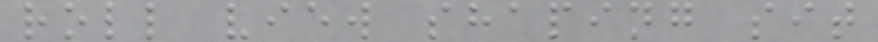roll view shaping sit
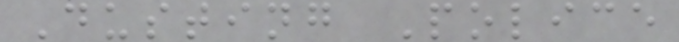Dusting Police
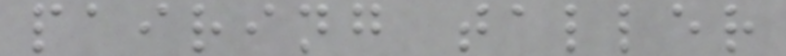pairing taller
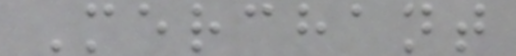Merchant
